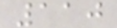110
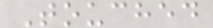Touched
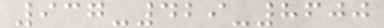937-429-8600
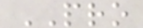PRO
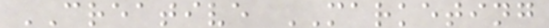CREATIVE MARKETING
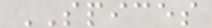SPICES
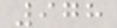978
